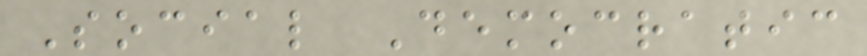Social Democratic
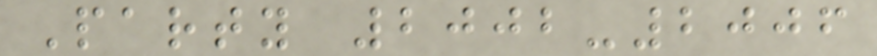Party 2002-2006
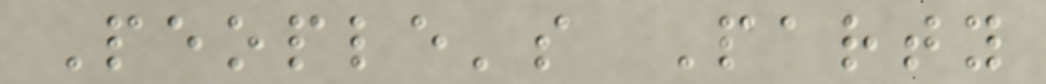People's Party
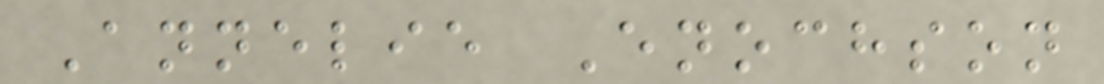Annelie Enochson
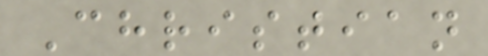Christian
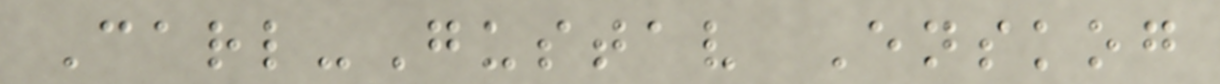Carl-Gustav Enskog
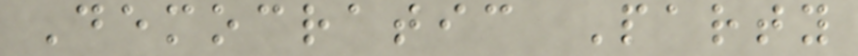Democratic Party
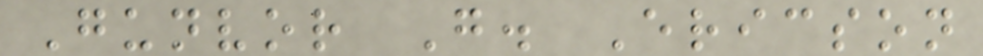Gunvor G. Ericson
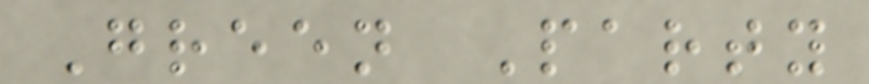Green Party
